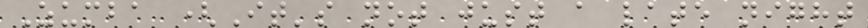Zumba (It's not just a late night
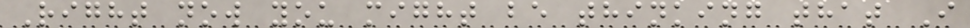Right now you might be thinking that I
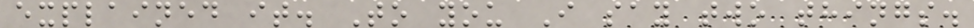explained it. To you I say two things.
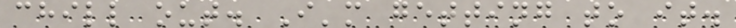chill out. I'm getting to it.
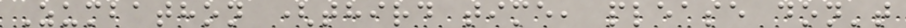Zumbathon (third time, please don't
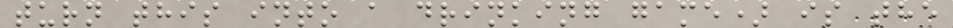turn this into a drinking game) is the
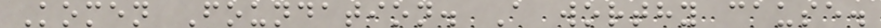Komen Foundation. A worthy cause.
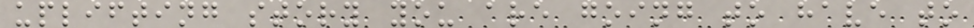uplifting story you are going to have to
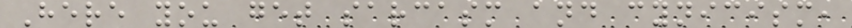Here you get sarcasm and cynicism,
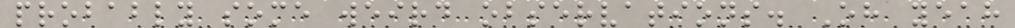probably some weird observations. Oh yeah
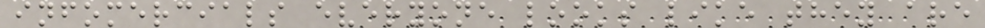infomercials everyone looks like they are
